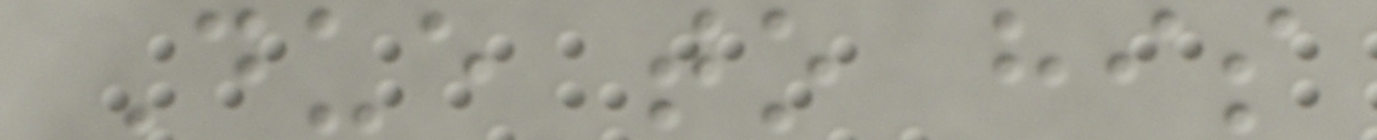Due to his
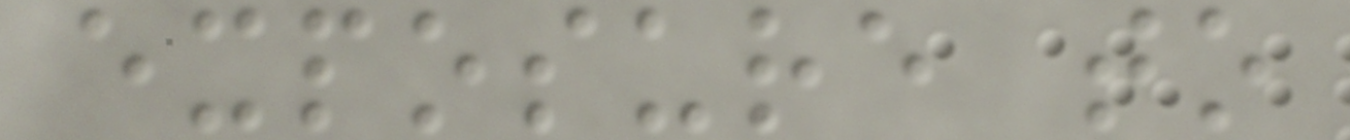exposure to
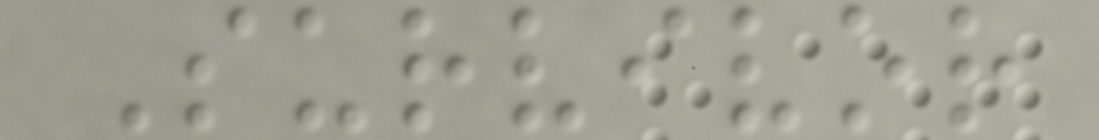Survivor
